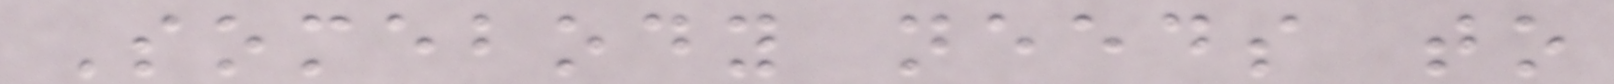Somebody needs to
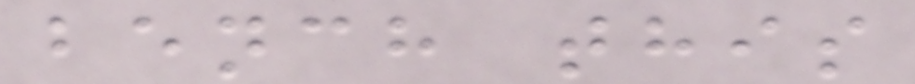bench this
